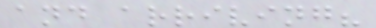and arriving?
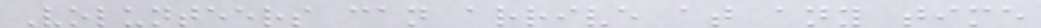Volunteers can arrive at any time
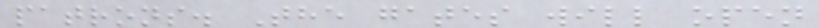patrons. The gates will open
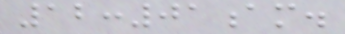12:01am.
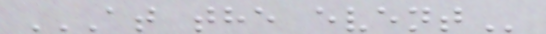AT THE EVENT
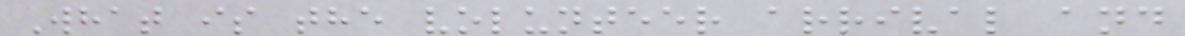What is the volunteer arrival and
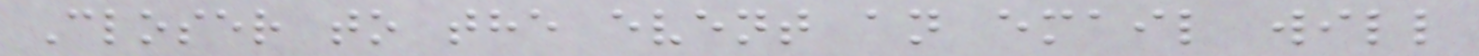Closer to the event an email will
